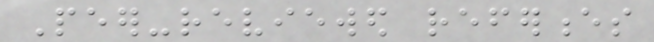Peer-reviewed references
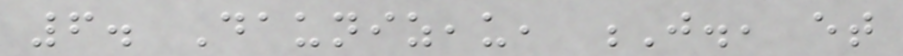6. Daunizeau, J., et
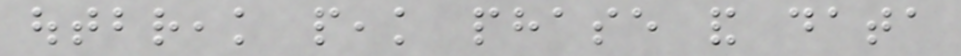outbreak peak phase and data
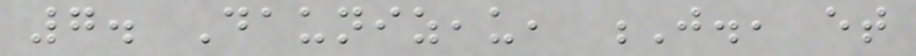7. Daunizeau, J., et
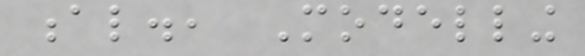al., Modelling
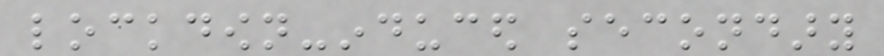lockdown-induced secondary
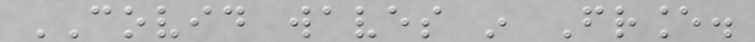COVID waves in France.
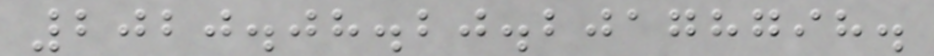2020.08.20.20178798.
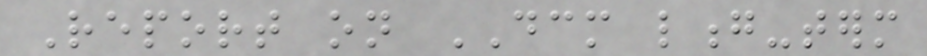Report on DCM long-term
